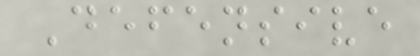Defensive
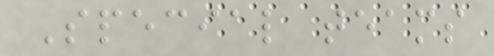Special teams
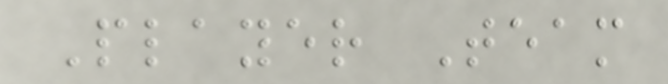Player Team
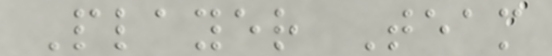Player Team
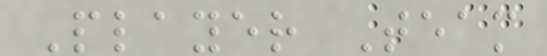Player Team
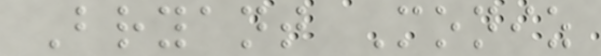Bryant Moniz
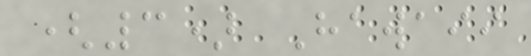(3) Hawaii
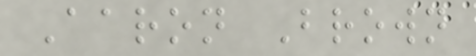Aaron Brown
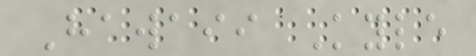Hawaii Kyle
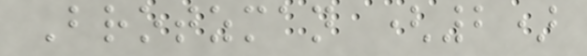Brotzman (2)
